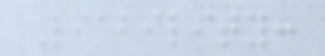Liability:
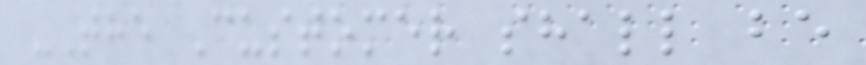-The Customer shall be
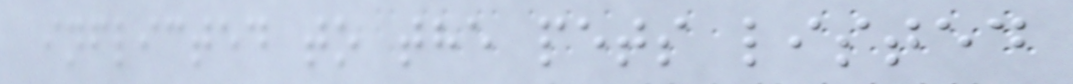inflicted to the pets listed
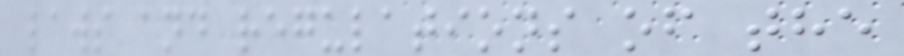laws and regulations of the
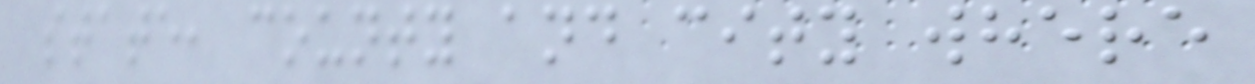state, county and city where
